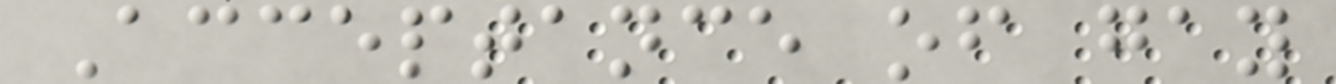Acceptance of gay
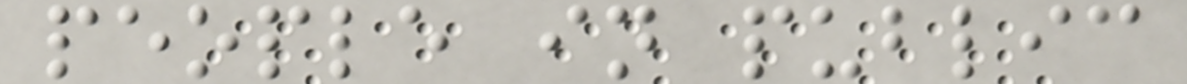people in public
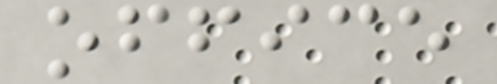office
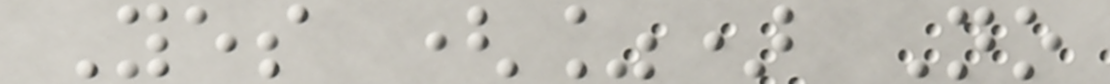Yes (%) No
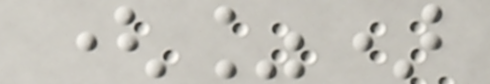(%)
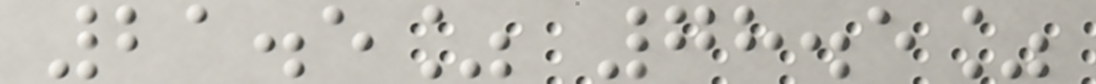21.5% 78.5%
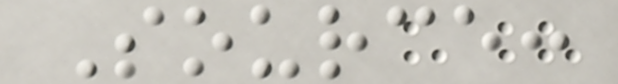Source:
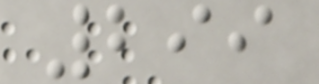299
